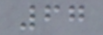67
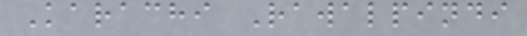Karachi Rawalpindi
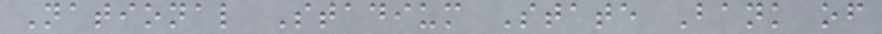National Stadium State Bank of
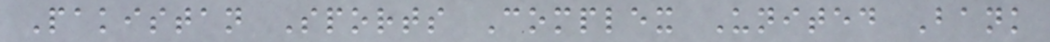Pakistan Sports Complex United Bank
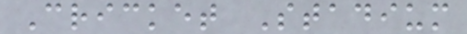Cricket Stadium
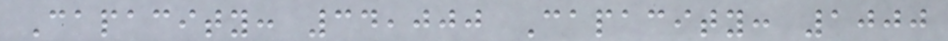Capacity: 34,000 Capacity: 1000
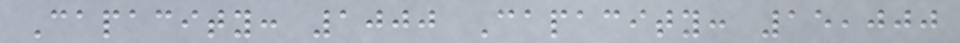Capacity: 1000 Capacity: 15,000
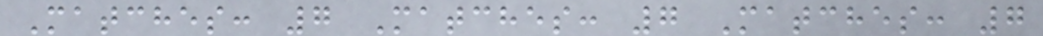Matches: 7 Matches: 7 Matches: 7
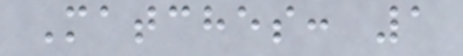Matches: 1
